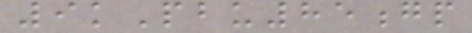9kPbu85gp
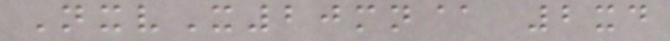NxvX20mn@ 2xd
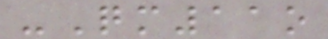-Qm11o
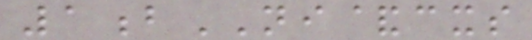1bNI&cxs
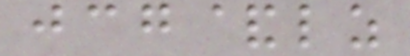jcg&lz
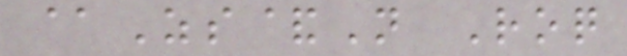@Zs&N Roq
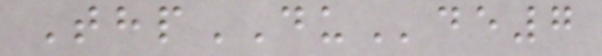ThpDUde7
